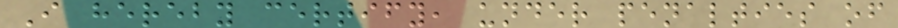I hereby certify, under penalties of
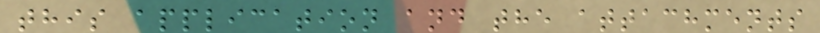this application and the attachments
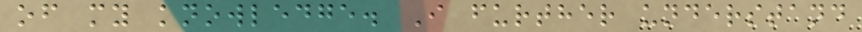of my knowledge. I further understand
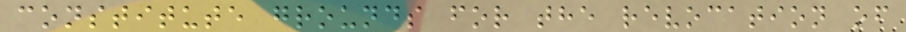constitute grounds for the revocation of
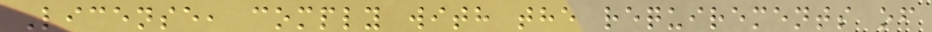License, comply with the requirements of
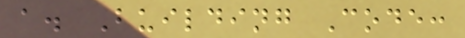a. Building Code:
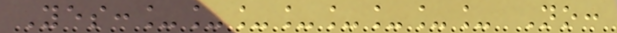Yes:________ No:
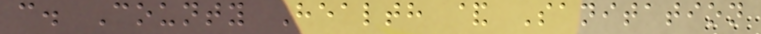c. County Health & Sanitation
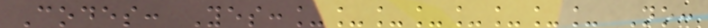Codes: Yes:________ No:
